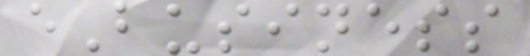eBusiness
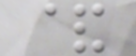&
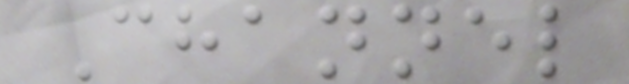Channel
